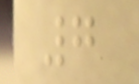7
